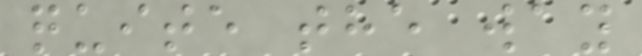quite the way
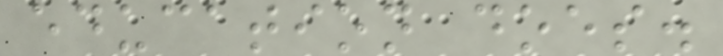education does.
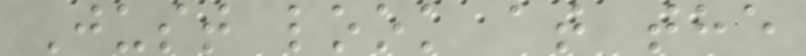Just look at the
